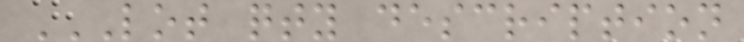LOT QTY DESCRIPTION
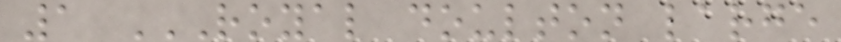1 ROYAL DOULTON LARGE
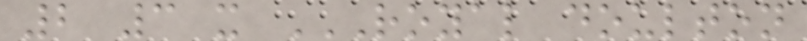2 3 x ROYAL DOULTON
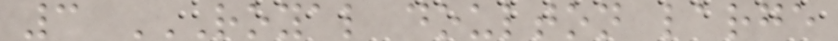3 ROYAL DOULTON LARGE
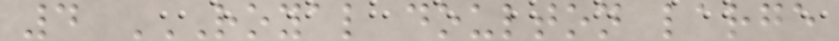4 ROYAL DOULTON LARGE
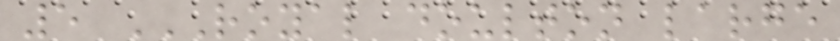5 ROYAL DOULTON LARGE
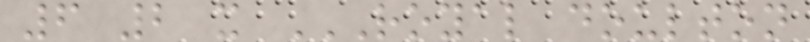6 2 x ROYAL DOULTON
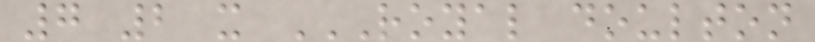7 2 x ROYAL DOULTON
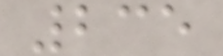235
